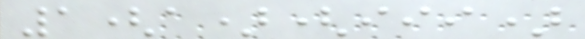1(a)(iii)
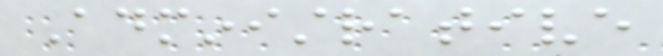Administrative
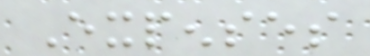Expenses
